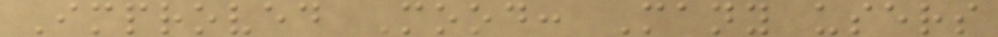Improved Mood: Many users
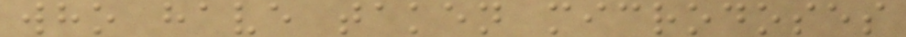who have taken microdoses
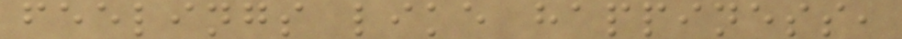feelings like happiness,
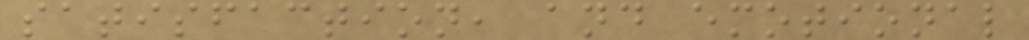satisfaction, and emotional
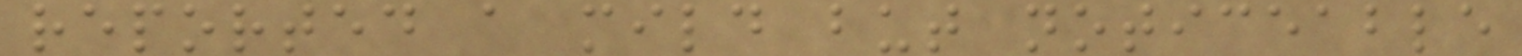reported a mild but noticeable
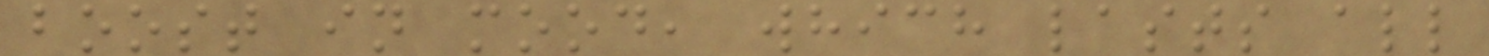boost in mood, which lasts all
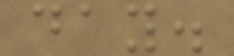day.
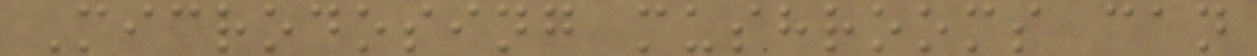Microdosing mushrooms can
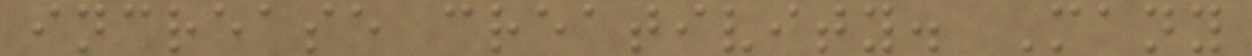increase creativity. Many
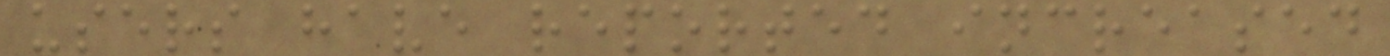users have reported increased
